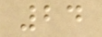24
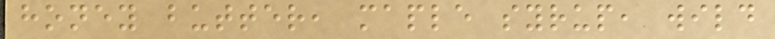honey butter, maple syrup, wild
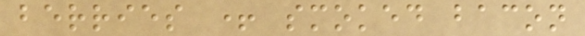berries + smoked bacon
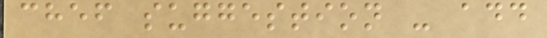chef suggestion - add
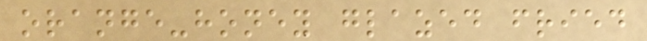orange-honey glazed fried
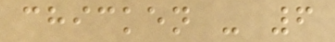chicken - 6
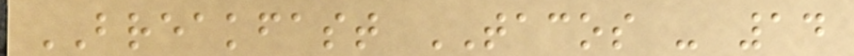BREAKFAST TACOS - 14
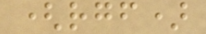(rgf)
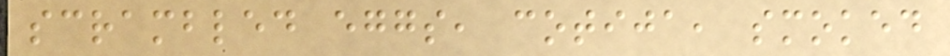scrambled eggs, cotija, smoked
